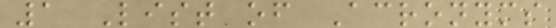1 List of Acronyms
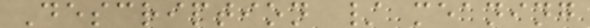Description / meaning
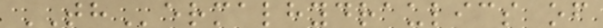THermalhydraulics of
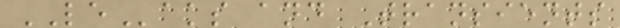LEaks and Transients
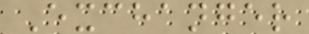Exchanger
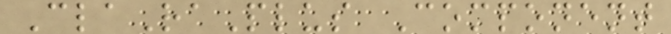ClaRaPlus Component
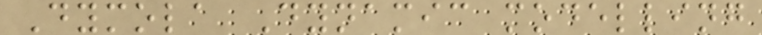Dymola Dynamic modelling
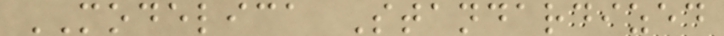MODELICA Standardized
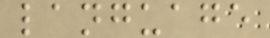language
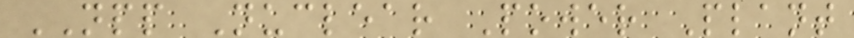NPP Nuclear Power Plant
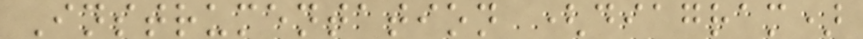Instrumentation (diagram)
